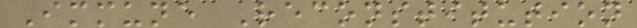Immune Reconstitution
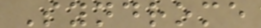Syndrome
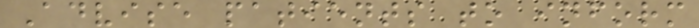Advise patients to inform
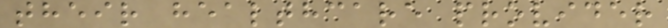their healthcare provider
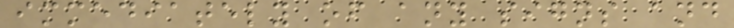immediately of any signs and
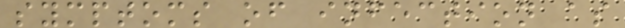symptoms of infection as
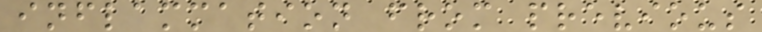inflammation from previous
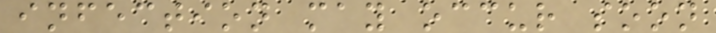infection may occur soon
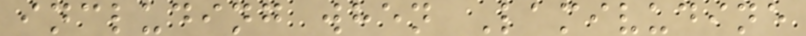including when Lamivudine
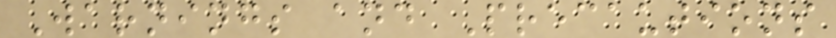Warnings and Precautions
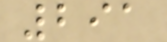291
